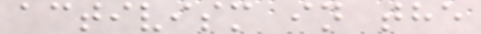activism in the
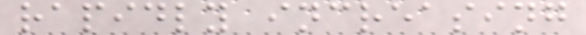rapidly increasing
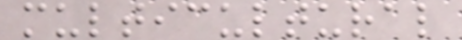multicultural
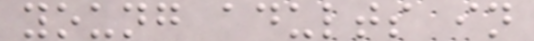young adults in
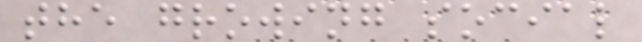the growing social
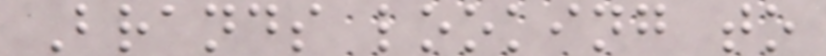Brands looking to
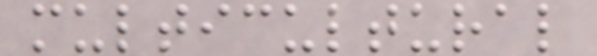multicultural
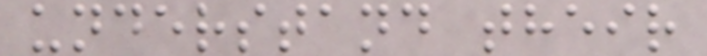understand their
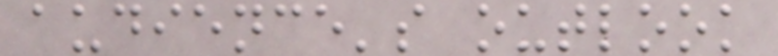audience's outlook
